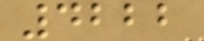4222
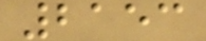2153
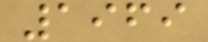1969
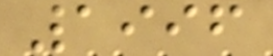1996
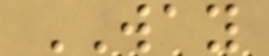WAY
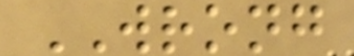WRONG
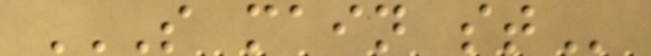S MAIN ST
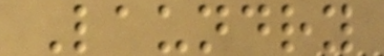Laundry
